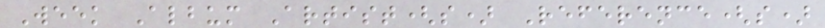Week Album Artist(s) Reference(s)
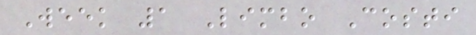Week 1 Limbo Costi
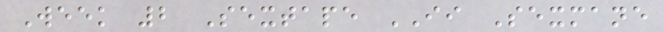Week 2 Sextape II Sexmane
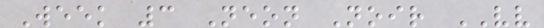Week 3 Neon Noir VV
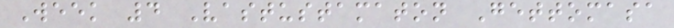Week 4 Vastustamaton Gettomasa
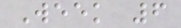Week 6
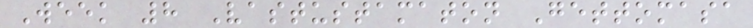Week 8 Vastustamaton Gettomasa
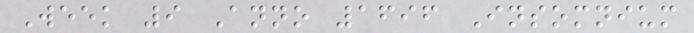Week 9 Anno 1696 Insomnium
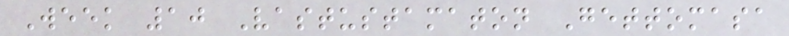Week 10 Vastustamaton Gettomasa
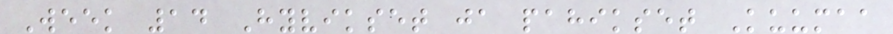Week 14 Hyvikset ja pahikset Kuumaa
